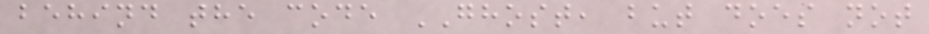behind the code GHOST, but does not
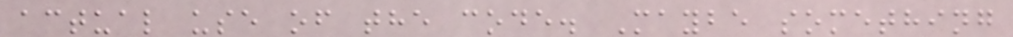actual use of the code. Maybe something
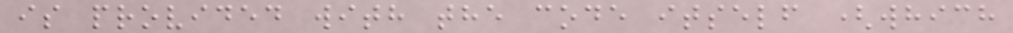is provided with the code itself (which
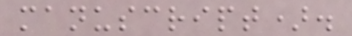manuscript).
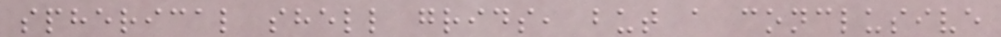spherical shell grids, but a conclusive
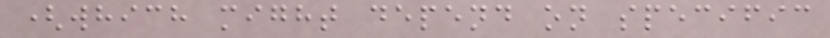(which might depend on specific
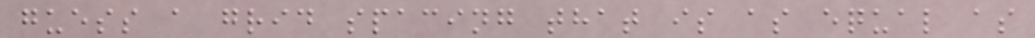guess a grid spacing that is as equal as
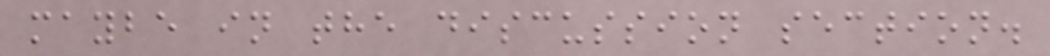maybe in the discussion section.
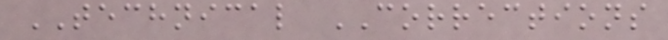TECHNICAL CORRECTIONS
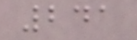241
